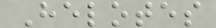Helotes
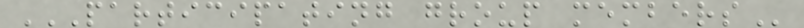PARTICIPATING GROUP MEMBERS
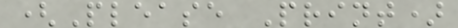(Please Print)
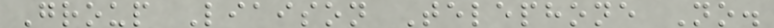Group Liaison Telephone No.
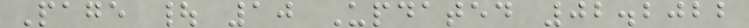Page | 10 Updated 02.2022
